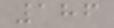186
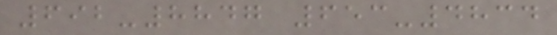692-8847 653-4834
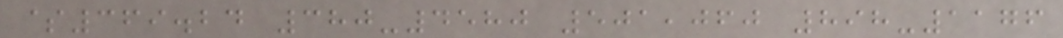$369.24 380-4580 501,060 898-1176
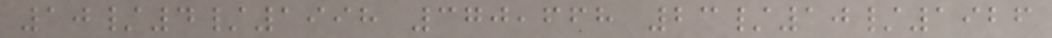10/4/1998 370,668 23/10/1926
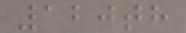120th
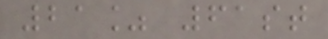21% 61st
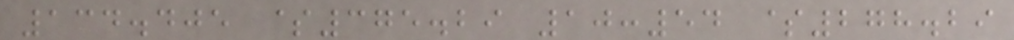134.405 $375.29 10:54 $278.29
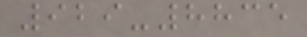929-8835
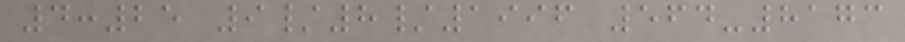4:25 9/8/1996 564-8173
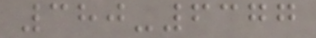380-6377
